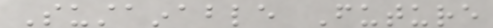Sustainable Future
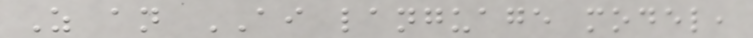As an AI language model,
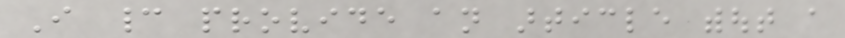I cannot provide an article without a
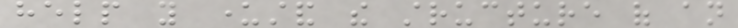help you understand the structure of an
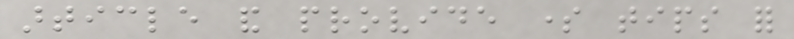article and provide some tips for
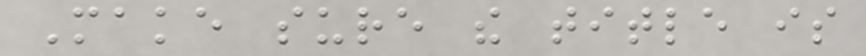Make sure the title is
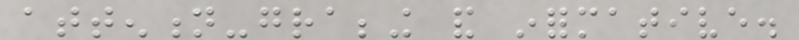attention-grabbing and informative.
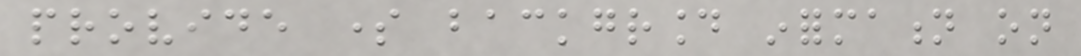provide some background information on
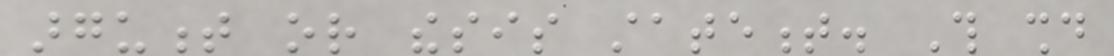argument or thesis statement. This should
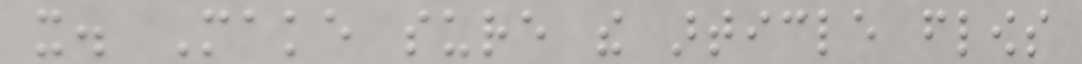it. Make sure the article flows
